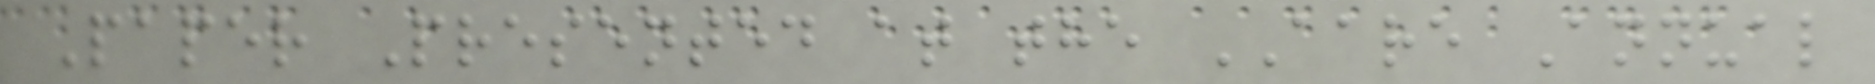Paper Presented at the AARE Annual
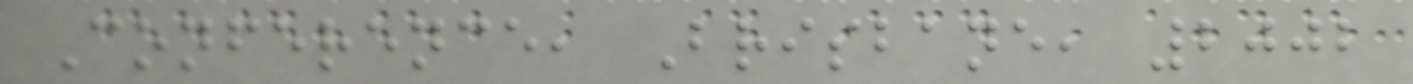Conference, Brisbane, 2002
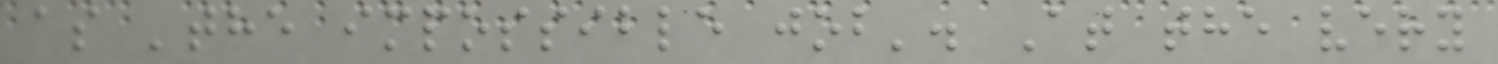as 'the impossible job'. At the very
